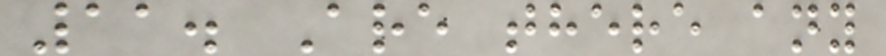11. Are there any
